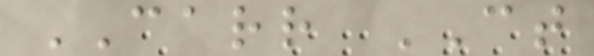CARR CT
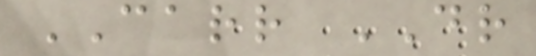CARR DR
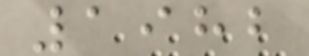1982
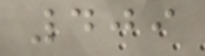409
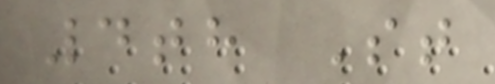4th St
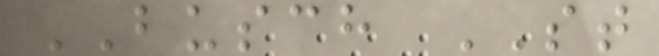BUSCH ST
